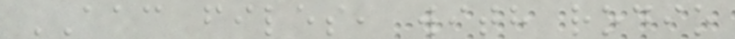AAC files, with rodio
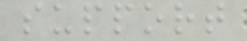support
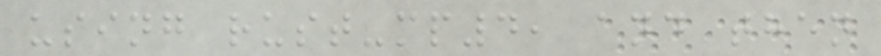using rust-mp4, and then
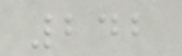242
